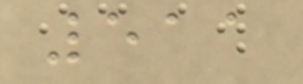511
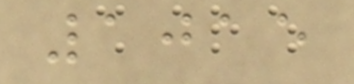1015
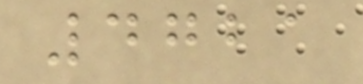4721
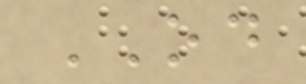OD
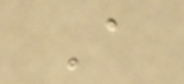A
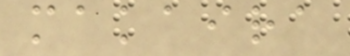makaira
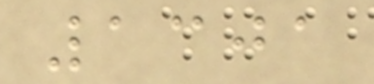1301
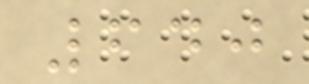640
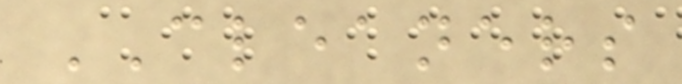CLEANERS
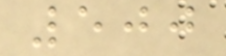500
